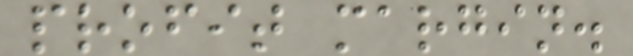profit margin.
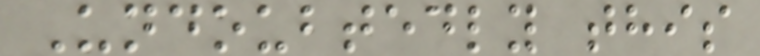Undoubtedly this
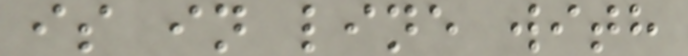is in line with
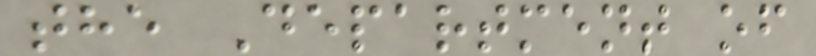the Department of
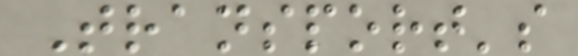Transport's
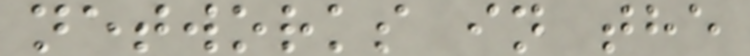networks in the
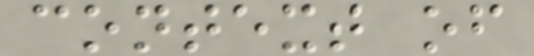context of
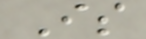Is
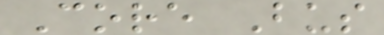Core Bus
